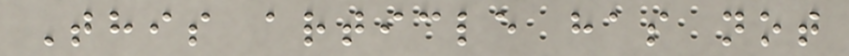This article has not
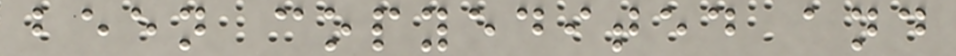been copyedited and
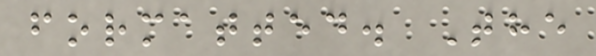formatted. The
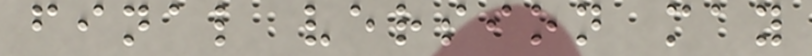final version may
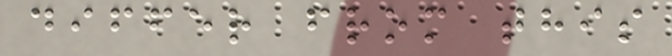differ from this
